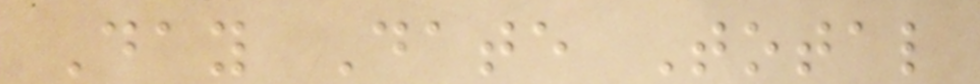Day Date Total
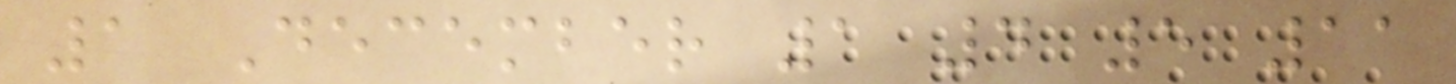1 December 1 4 5 11
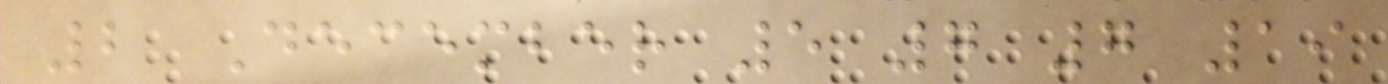2 December 5 7 7 19
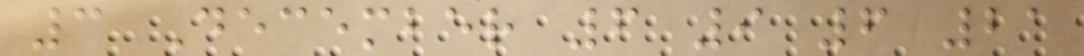3 December 6 9 6 21
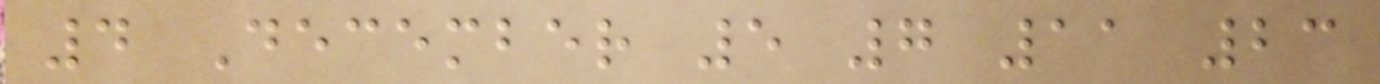4 December 5 7 11 23
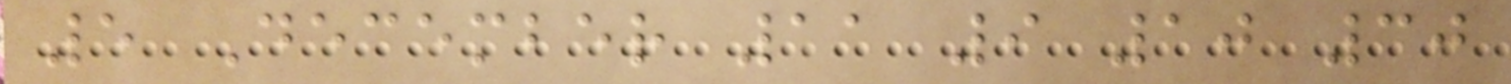5 December 11 9 10 30
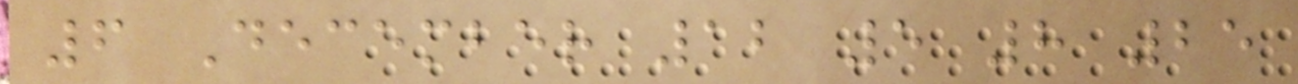6 December 12 5 8 25
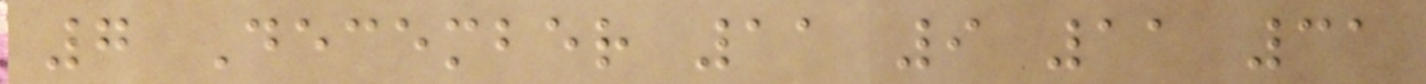7 December 11 9 11 31
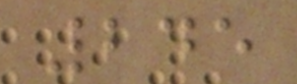245
